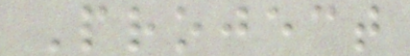Project
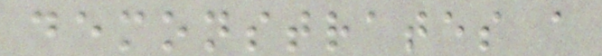demonstrates a
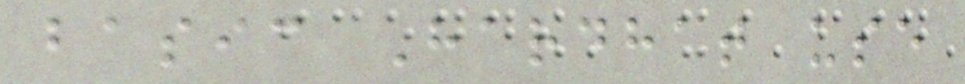basic Hardhat use
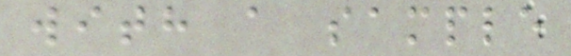with a sample
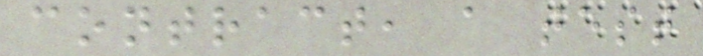contract, a test
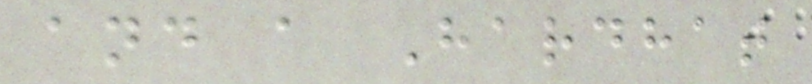and a Hardhat
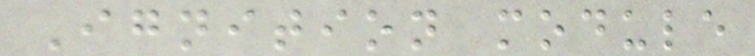Ignition module
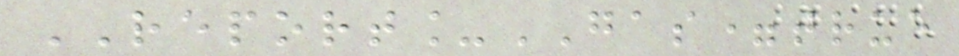REPORT_GAS=true
